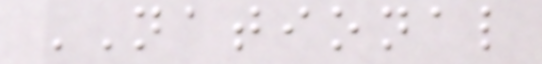NATIONAL
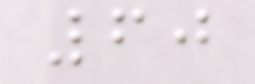60
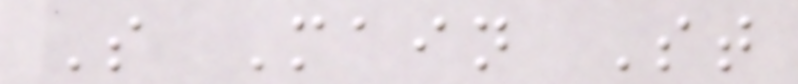S Main St
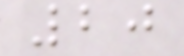20
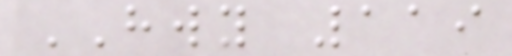HWY 119
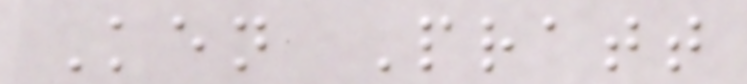Ken Pratt
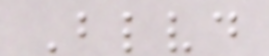Blvd
